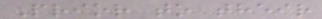Prior to their
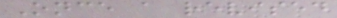Once a revised
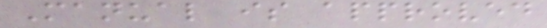Manual is approved
